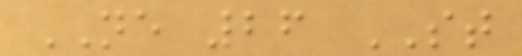NE 26 ST
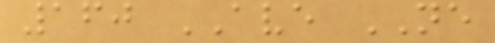160 AVE NE
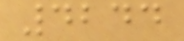4244
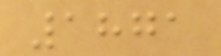1871
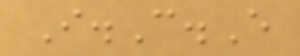I.C.E
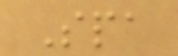Spa
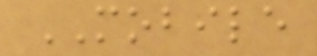MOBILE
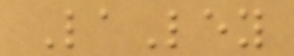LaLey
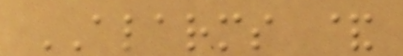ALARMS &
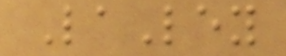LaLey
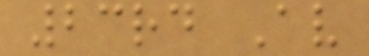23rd Av
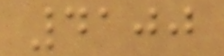4100
